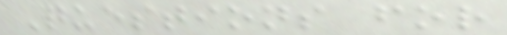Questions for
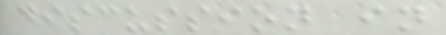discussion in
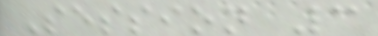Session 3
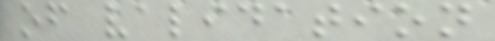of validation
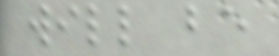will be
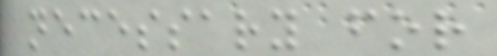necessary for
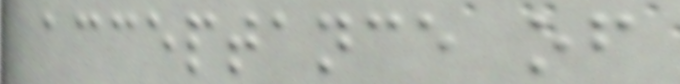acceptance of
